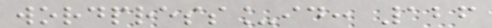wordpress_id: 126
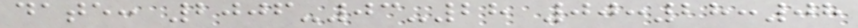date: 2006-03-28 00:28:08
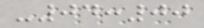-04:00
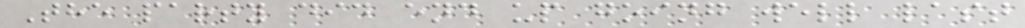The party did end up going well last
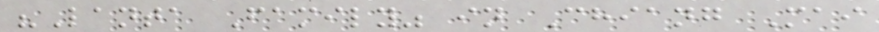"Lanta Family" in Chiang Mai
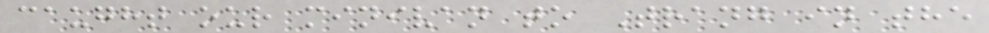caught our minivan to Trang in the
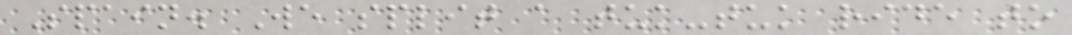Spain. We split a tuk-tuk ride to
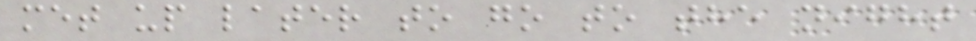met up later to go to the night
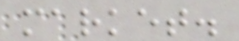market.
